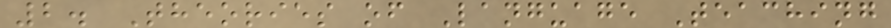2. Theories of Language Teaching
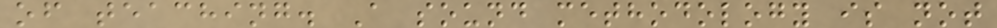of teaching. A sound methodology is not
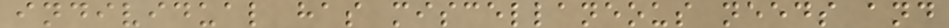individual has miscellaneous needs and
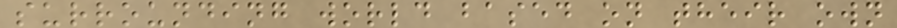surrounding world based on their own
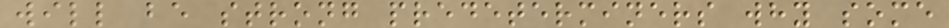will be strong predeterminers why some
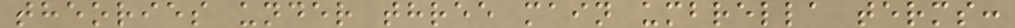theories under three main umbrella terms:
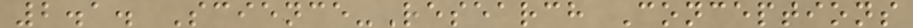2.1. Science-Research Conceptions
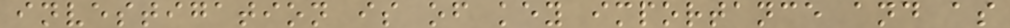investigation is of key importance and as
